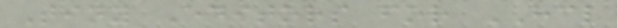Tiny Editors for HCL
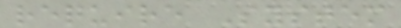require System
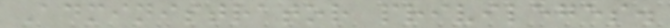Administrator privileges.
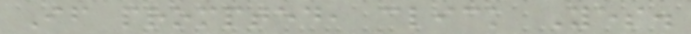If prompted, click Yes.
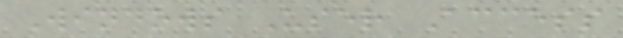Windows User Access
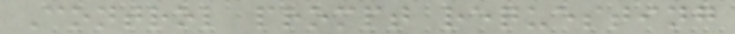Control prompt requesting
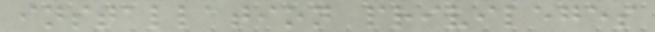installation privileges
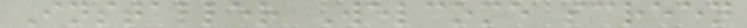Installer Welcome screen
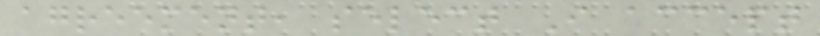agreement, select I accept
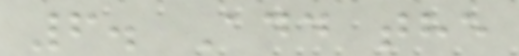6. Add the
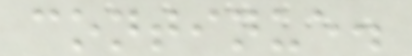continue.
